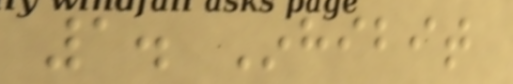1. Inhibit
